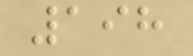198
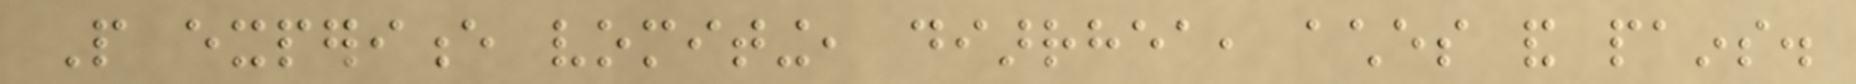People experience vomiting, diarrhea, aches and pains.
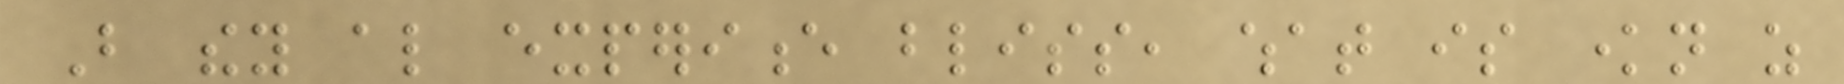But they also experience bliss, what is known as
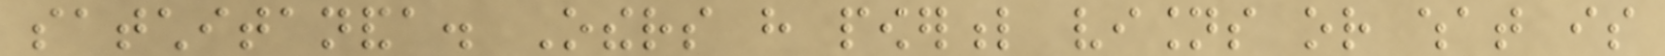satchitananda. Others have powerful visions or what is
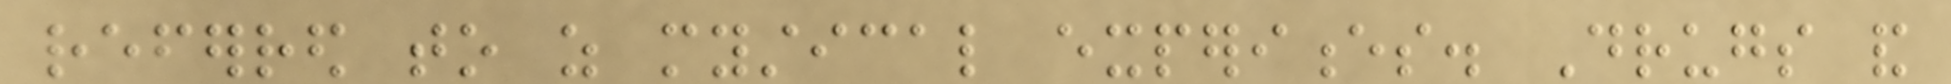referred to as mystical experiences. Drugs and
